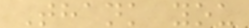Thank you
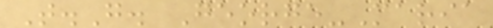T.G. George-Maria
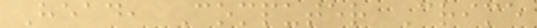Head, Computer Crime
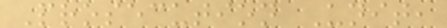Prosecution Unit,
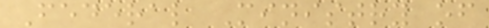Federal Ministry of
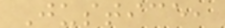Justice,
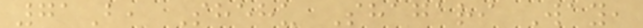71B, Shehu Shagari Way,
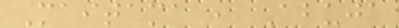Maitama , Abuja
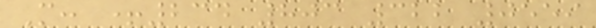M: +234 803 322 0559
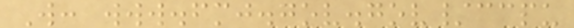W: www.fmj.gov.gov/ccpu
